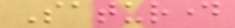Saturday
